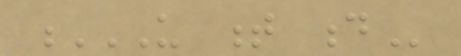U T D
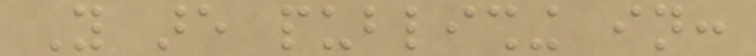You are publishing in:
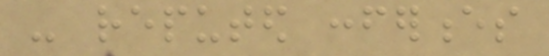- reputed conferences
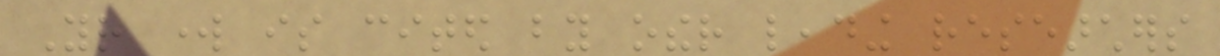Your work is cited by other leading researchers
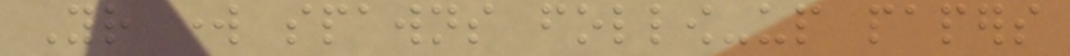Your work spawns follow-up papers
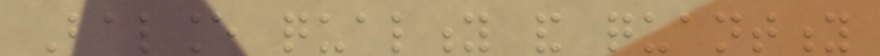Balance quality and quantity
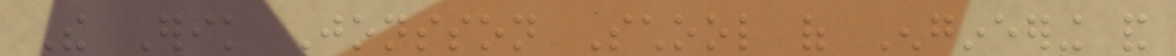The Erik Jonsson School of Engineering and
